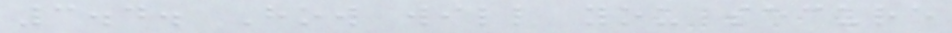3.4. How will you secure
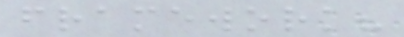framework?
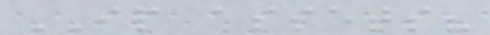IP assets?
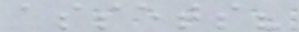assets?
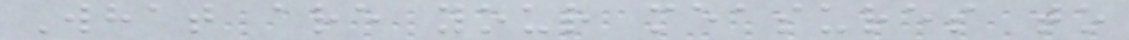What are your measures to
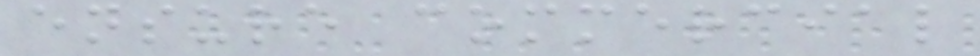ensure commercial
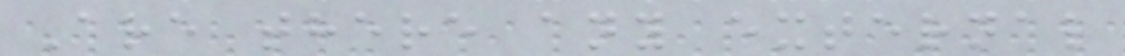Are there any external
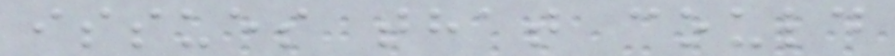issues that could
